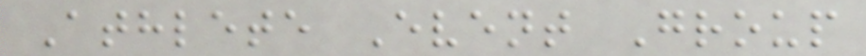Athlete Event Group
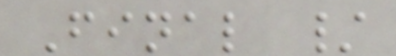Final /
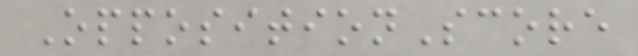OppositionScore
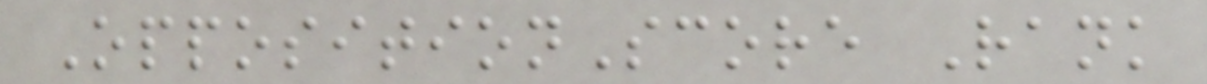OppositionScore Rank
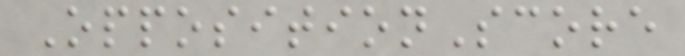OppositionScore
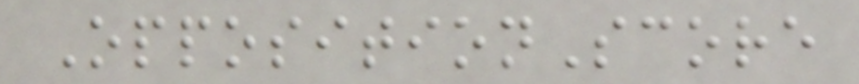OppositionScore
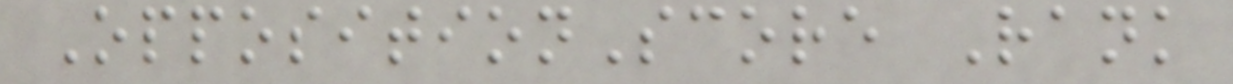OppositionScore Rank
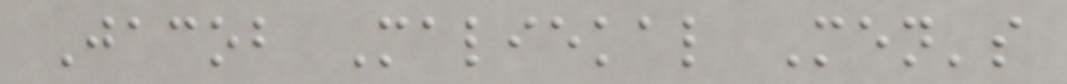Jacob Maliekal Men's
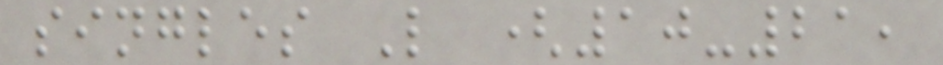singles L (10-21,
